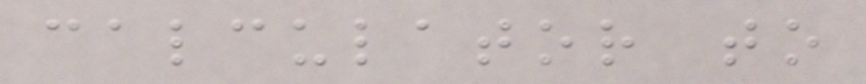calculator to
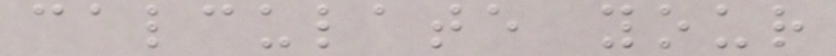calculate your
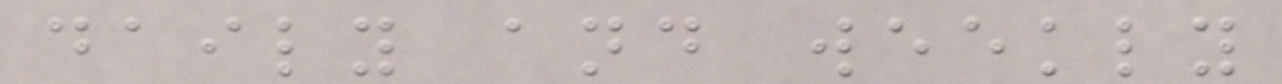daily and weekly
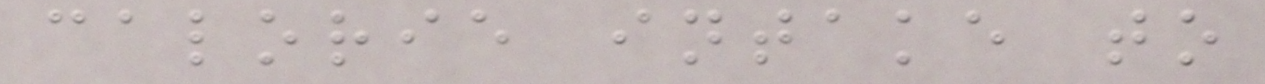calorie intake to
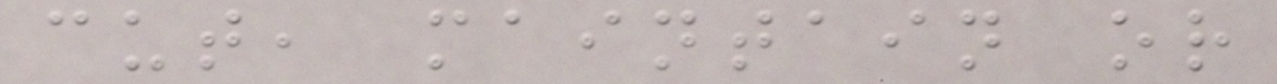cut, maintain or
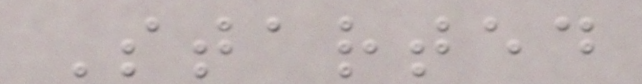Started
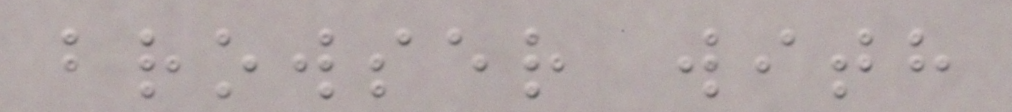browser with
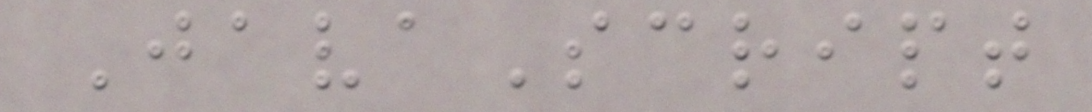JavaScript
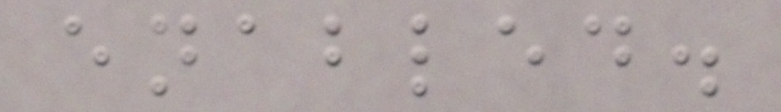enabled.
